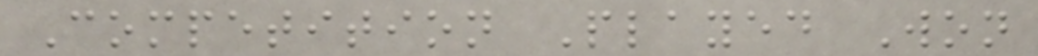Competition Played Won
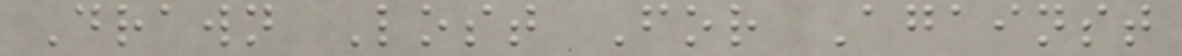Drawn Lost For Against
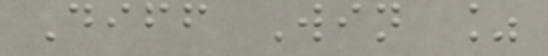Diff Win %
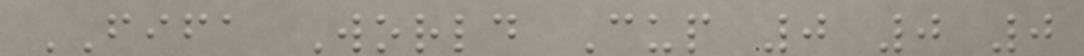FIFA World Cup 0 0 0
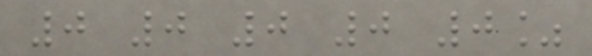0 0 0 0 0%
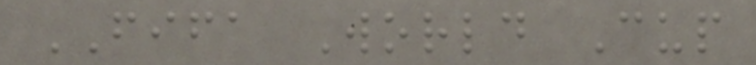FIFA World Cup
